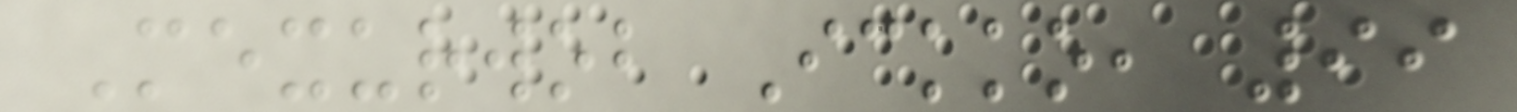Mexurwob Ickko, 99
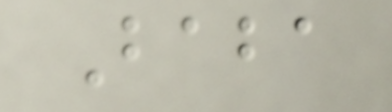Baba
